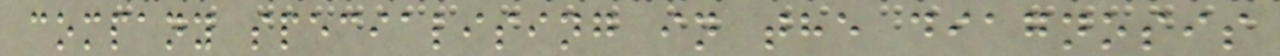company specialising in the diagnosis
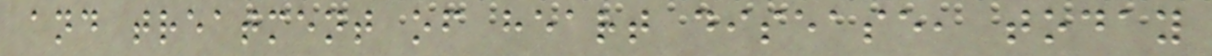and treatment of heart disease, today
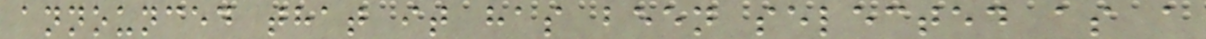announced that it has been selected as a
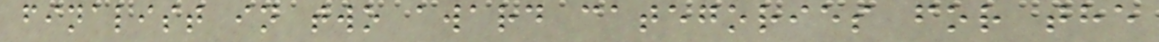finalist in two award categories for the
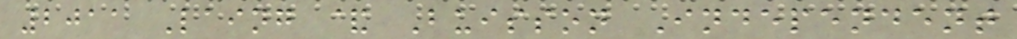2011 Laing & Buisson Independent
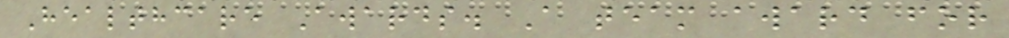Healthcare Awards. A team award for
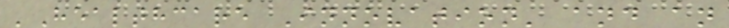'Healthcare Innovation' and an
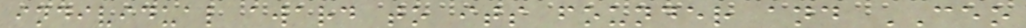individual award to its founder and CEO
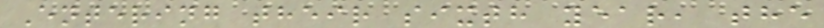Entering their sixth year, the
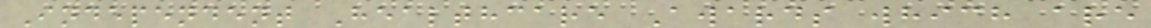Independent Healthcare Awards which are
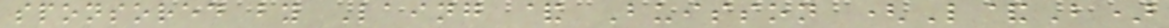sponsored by Laing & Buisson (L&B)
